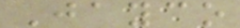Jayco
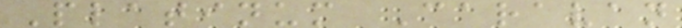Platinum Caravan
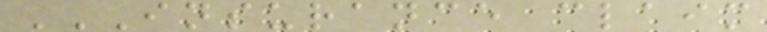INSURANCE CLAIM
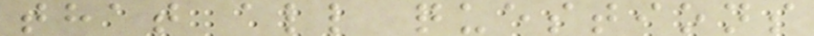that all questions
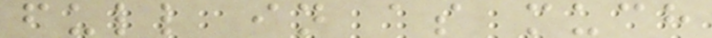full in as much
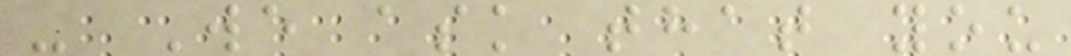- We ask that you
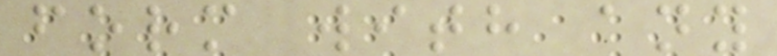form with any
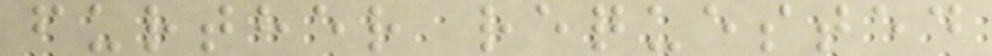further requested
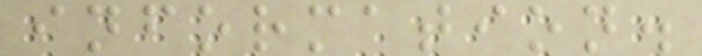information.
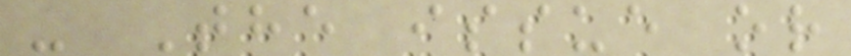- The issue or
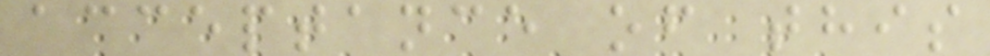acceptance of this
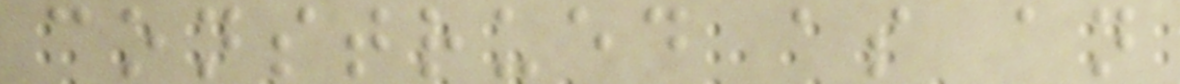construed as an
